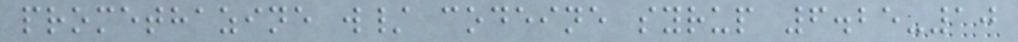promethazine w/ codeine syrup 6.25-10
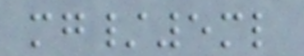mg/5ml
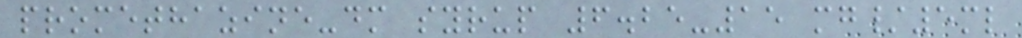promethazine-dm syrup 6.25-15 mg/5ml
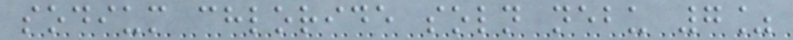sodium chloride soln nebu 7%
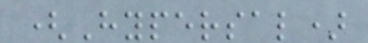(Hypersal)
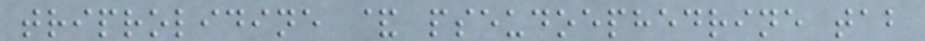triprolidine & pseudoephedrine tab
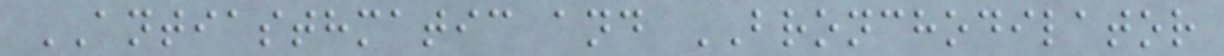ANTIASTHMATIC and BRONCHODILATOR
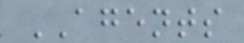AGENTS
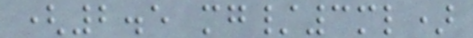(2.5 mg/3ml)
